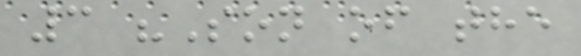3 "Son of the
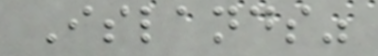Islands"
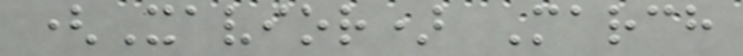(Xavior) March
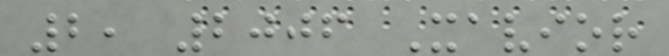2, 2006 Xavior
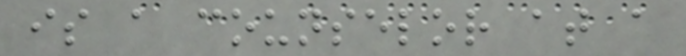is a counselor at a
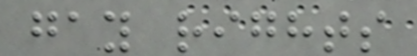gay rights
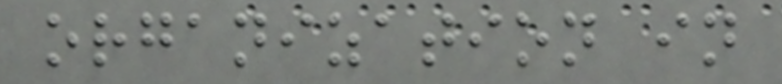organization in
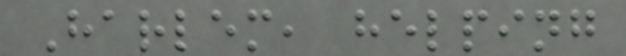Harlem, helping
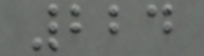224
